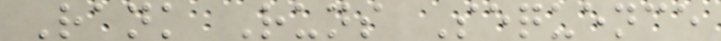Rank Runs Sequence
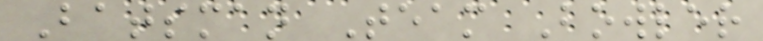Batsman Team Bowler
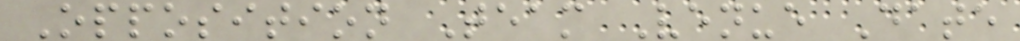Opposition Team Venue Date
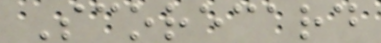Scorecard
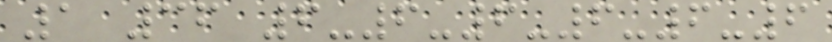1 36 6-6-6-6-6-6
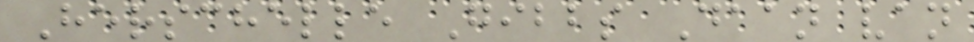Herschelle Gibbs Daan van
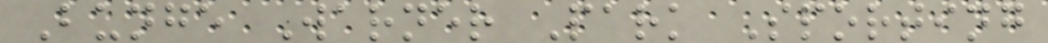Bunge Warner Park Sporting
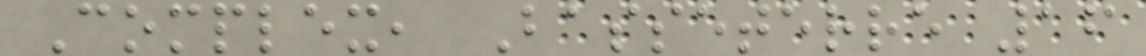Complex, Basseterre 16
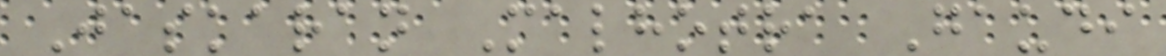Jaskaran Malhotra Gaudi
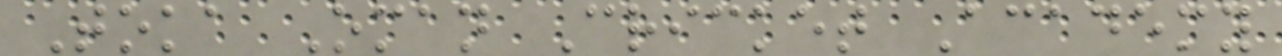Toka Oman Cricket Academy
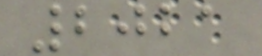2021
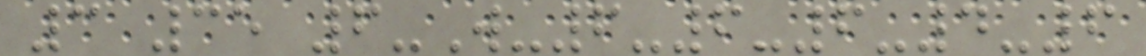3 35 6-W-6-6-6-4-6
